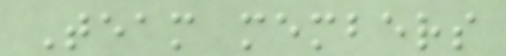Team members
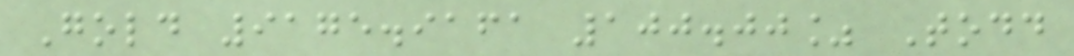Gold 9175.9161 100.00% Todd
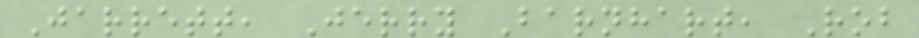Jarrett, Jerry Barnhart, Rob
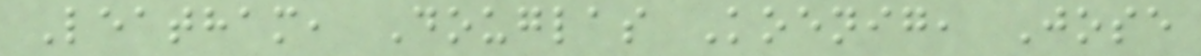Leatham, Douglas Koenig, Jose
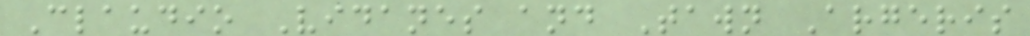Claudio Vidanes and Tawn Argeris
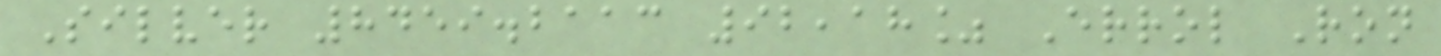Silver 8459.2113 92,18% Errol Ron
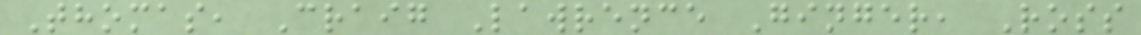Thomas, Craig Lawrence Ginger, Ross
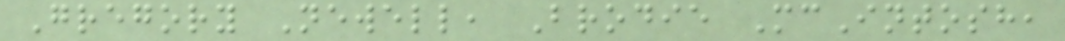Gregory Newell, Brodie McIntosh,
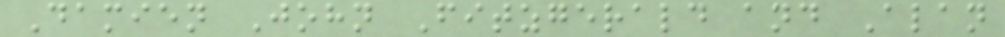Damien John Fitzgerald and Alan
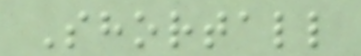Shortall
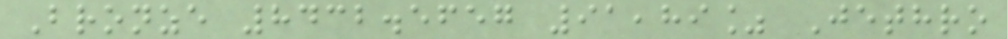Bronze 8432.5657 91,89% Jethro
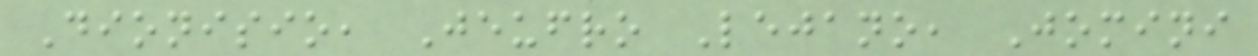Dionisio, Jeufro Lejano, Jomini
